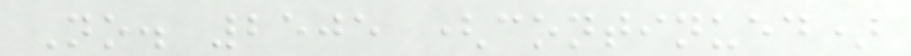No. 2505 (continued)
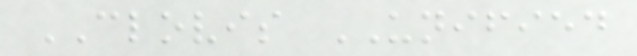CLOVIS UNIFIED
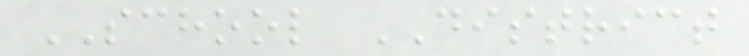SCHOOL DISTRICT
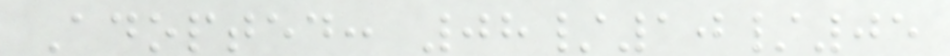Adopted: 08/10/05
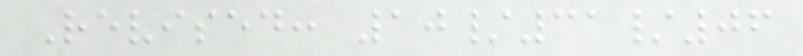Revised: 10/31/06
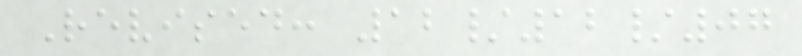Revised: 12/12/07
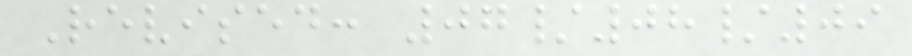Revised: 07/08/09
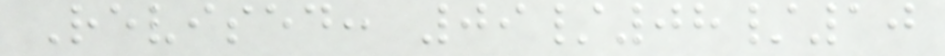Revised: 09/08/10
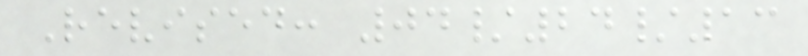Revised: 04/24/13
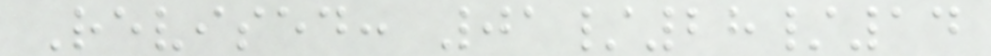Revised: 01/28/14
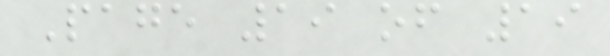Page 19 of 19
